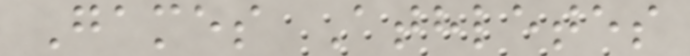Games Athletes
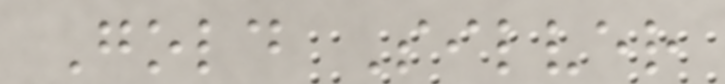Gold Silver
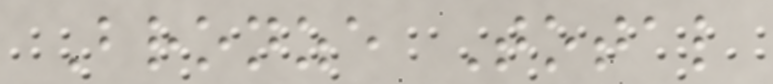Bronze Total
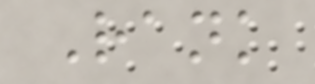Rank
